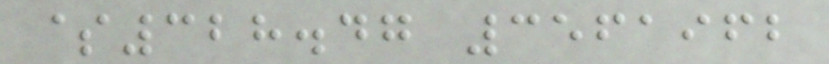$328.47 3561962
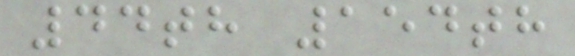44th 154th
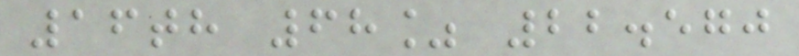16th 68% 22.570
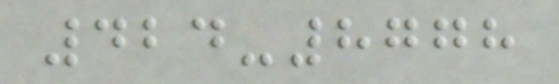424-8778
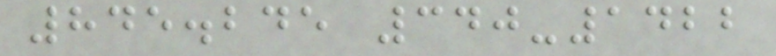845.245 340-1422
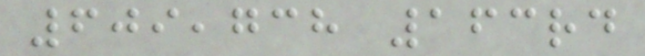609,738 163rd
